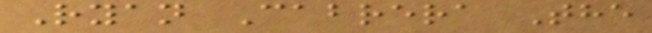Ryan Cabrera The
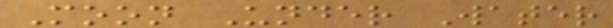Moon Under Water
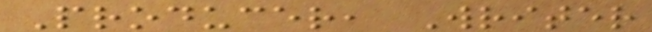Producer, Writer
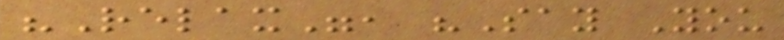"Relax", "Say You
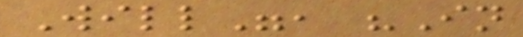Will", "In
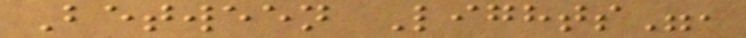Between Lights",
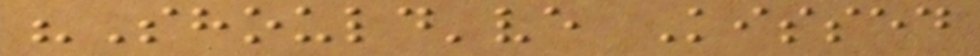"Should've Kissed
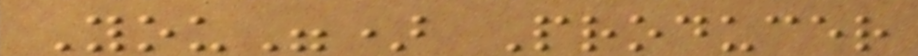You") Producer
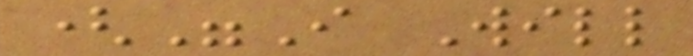("I Will
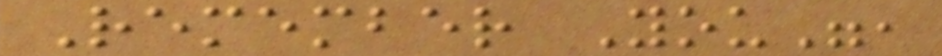Remember You",
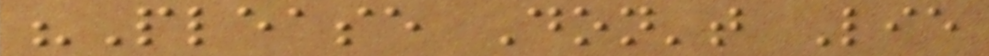"Please Don't Lie
